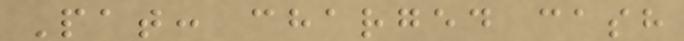Pat: charged cash
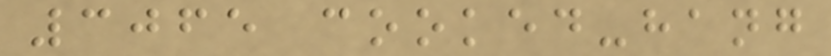3065 cooked-hang
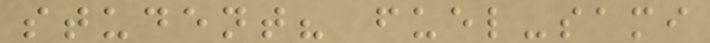student? fuel-sami
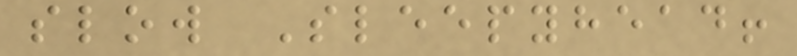slow Sleepyhead!
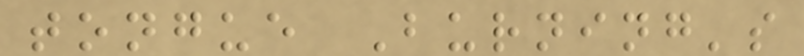tongue Burning's
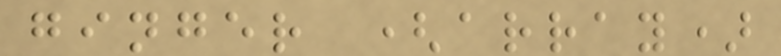ginger (array)
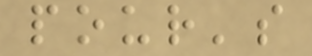pour's
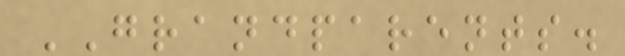GRANDPARENTS.
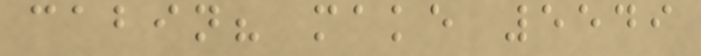cabin? make 5549
